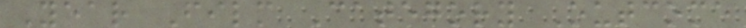Year Film Category Outcome
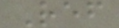Ref
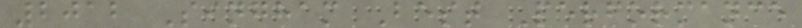2012 Singham Best Performance
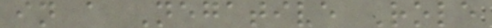in a Negative Role
